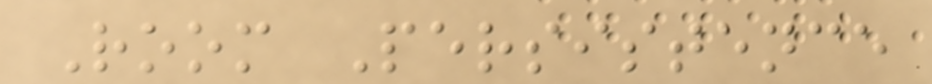Room Persistence
